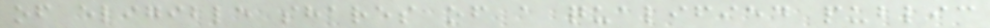of eligible shares of a qualified public
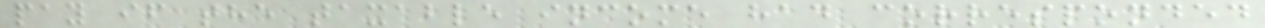pay if the taxable income had corresponded
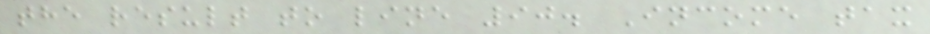the result to line 90. Income tax
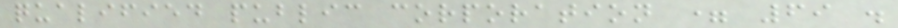qualified public corporation = 69 .
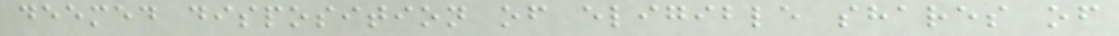deemed disposition of eligible shares of
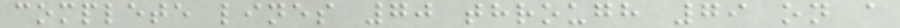complete lines 70 through 79 on a
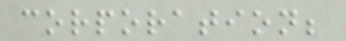corporation;
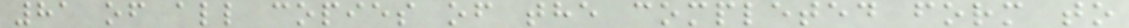81 of all copies of the completed form to
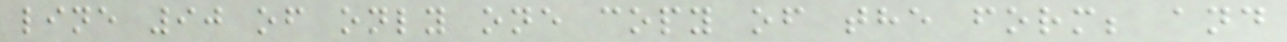line 90 of only one copy of the form; and
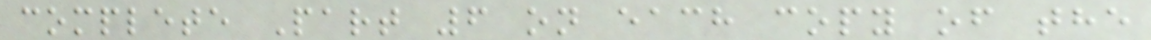complete Part 6 on each copy of the
